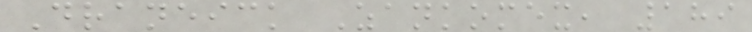Draneick Zankomex, 189
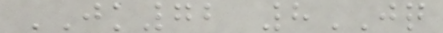JK72 8JQ
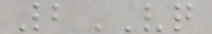2VQ
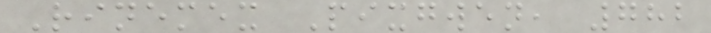Rinemex Pixgwen, 782
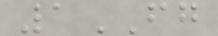1FG
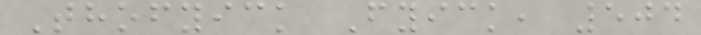Thofyick Fyick, 504
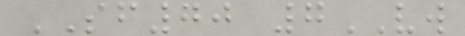SF70 7VW
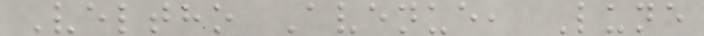Veltho Avenue, Lune
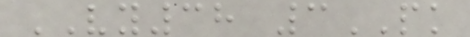VY38 3PK
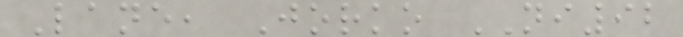Lane, Jorko NI92
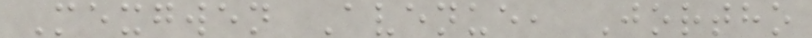Mexgwen Avenue, Jortho
